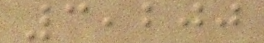3,200
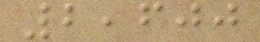2,600
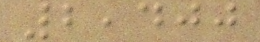2,400
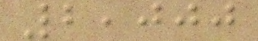2,000
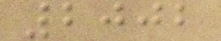2002
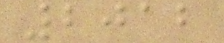2012
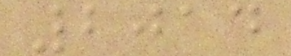2014
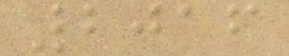2016
